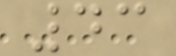43
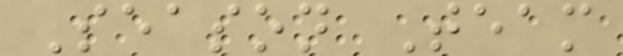Season Team
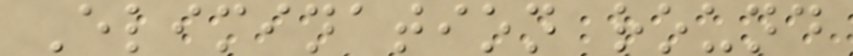Elimination round
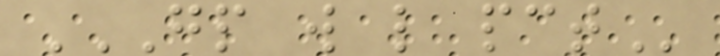GP W L PCT
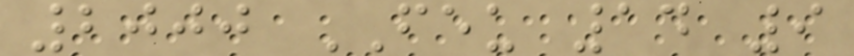2000 FEU 14 9
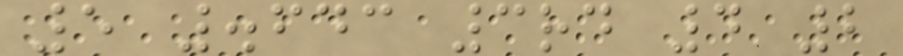5 .643 3rd 4 2
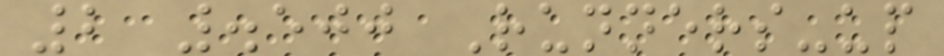2 .500 Runners-up
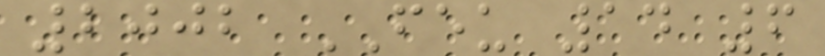2002 FEU 14 6
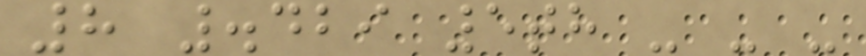8 .429 5th - - -
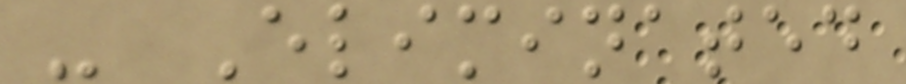- Eliminated
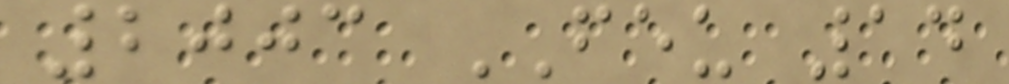2003 FEU 14
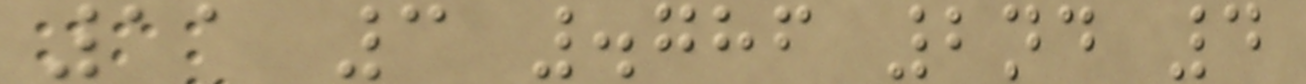11 3 .786 2nd 4
